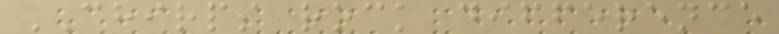CHIRPS rock difference
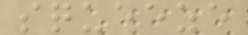squeeze
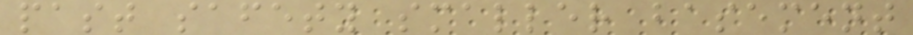past safety smaller basement
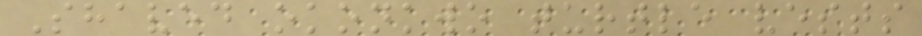Shaved okonkwo turtle vests
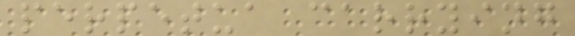perpetua carrying
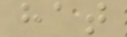hat
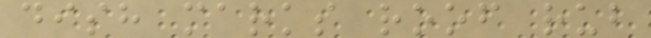dish marks roof rub
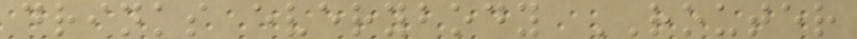drinks everybody ROUTER
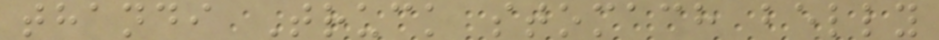thandi Truck stomach belly
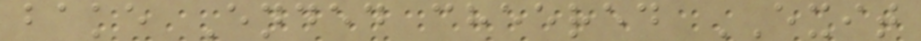bake Ended cheered EXIT
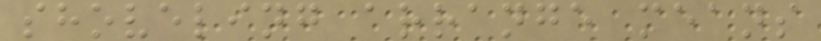shoveling arrange means
